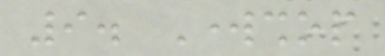9. Workshop
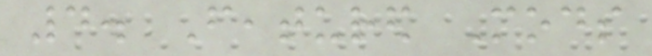4. Featured Mods
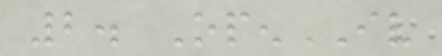2. OpenIV
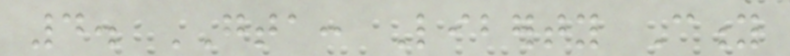4. GTA: Liberty City
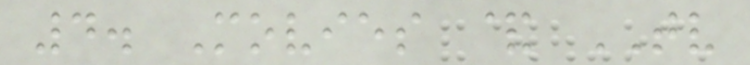4. Movies & TV
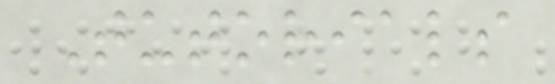Tutorials
